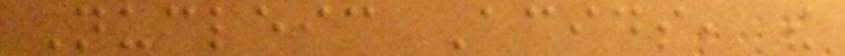Nucleic Acids, the
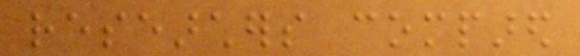researchers compared
